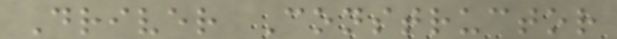Driver Constructor
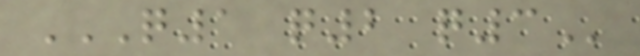Q1 Q2 Q3
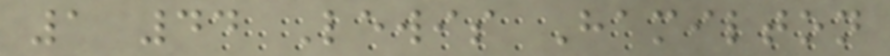1 44 Lewis Hamilton
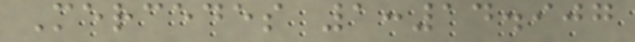Mercedes 1:14.907
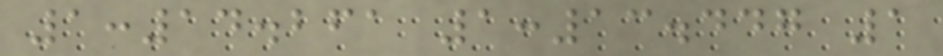1:14.261 1:13.447 1
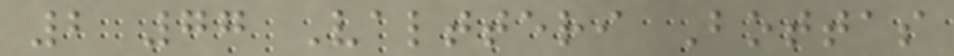2 77 Valtteri Bottas
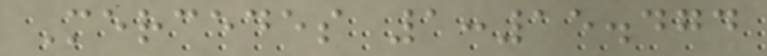Mercedes 1:15.474
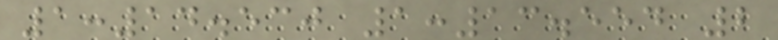1:14.530 1:13.554 2
